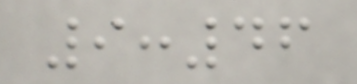9:46
